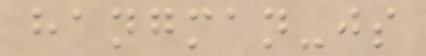hangman-js
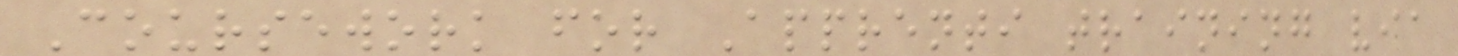Coursework for Apprenti training via
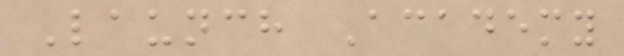Launch Academy
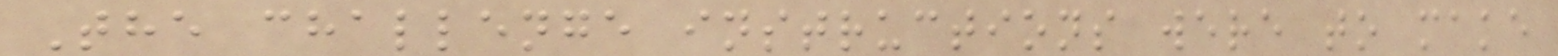The challenge instructions were to make
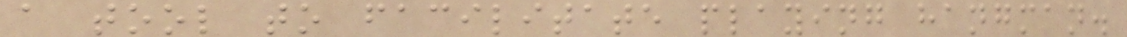a tool to facilitate playing hangman.
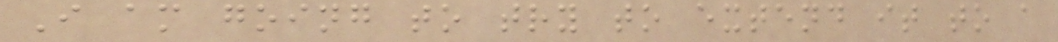I am going to try to extend it to a
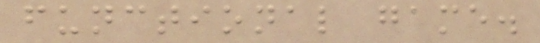functional game.
